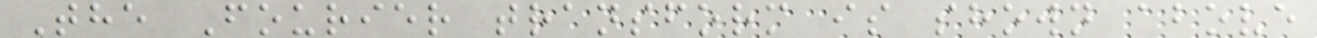The Fourier transform is shown above
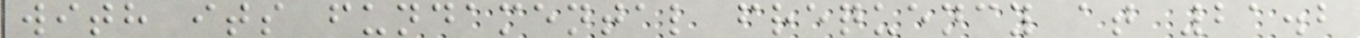with its fundamental frequency at 21.2
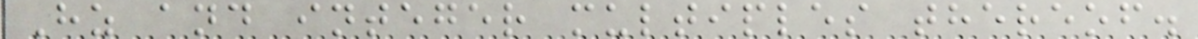Hz and integer multiples thereof.
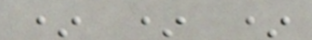* * *
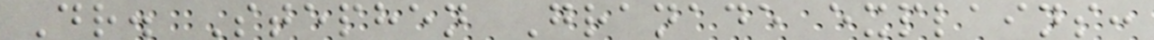Dr. Stephen Granade explains:
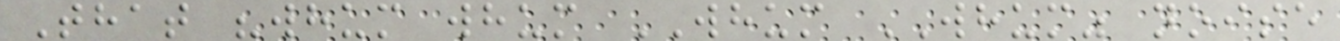That "whum whum WHUM WHUM" noise
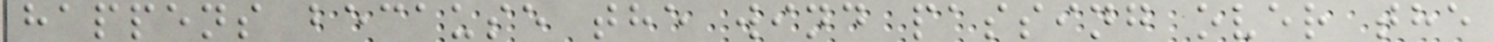happens because the wind passing over the
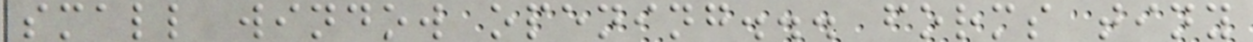small window opening... forms tiny
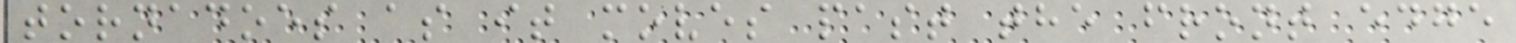tornadoes as it moves past the front edge
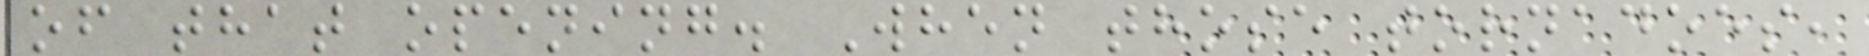of that opening. When those tornadoes,
